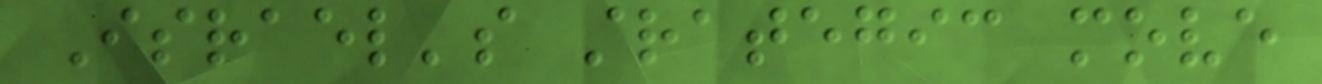Israel's strategic move
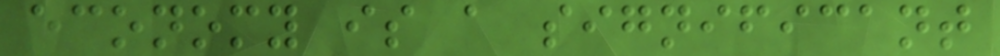economy is a significant
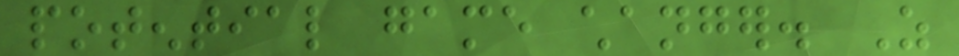potential game changer. As
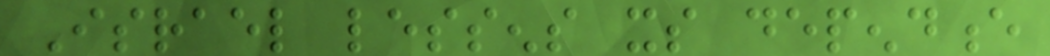Israel lessens its dependence
